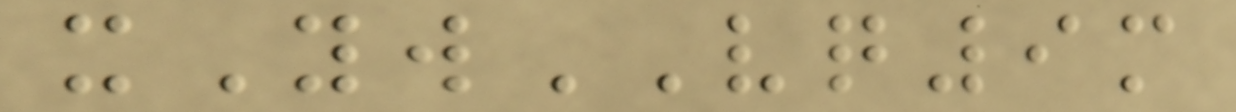xYwVQ9m
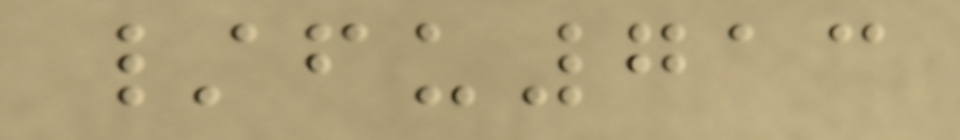/fu713
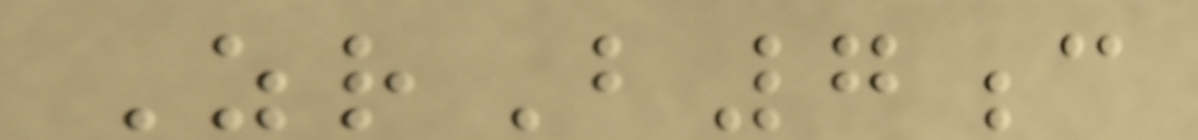ZrB7c
